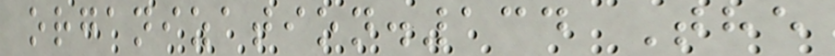organization.134 The
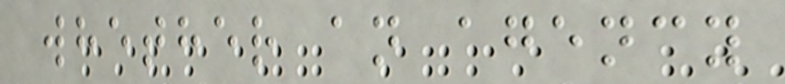whether an agency
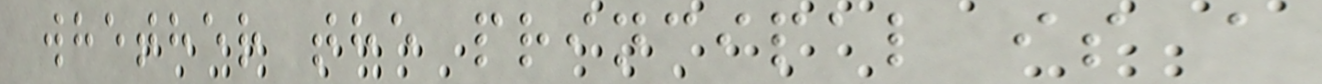whether the principal is a
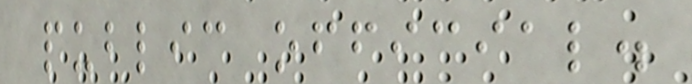public official.
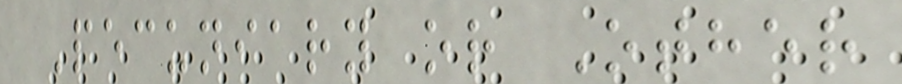Pecuniary or Other
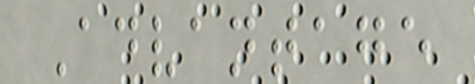Advantage
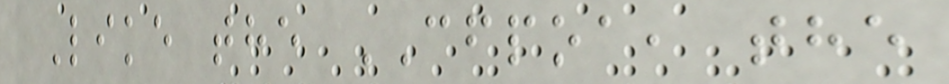Like the CFPOA, the
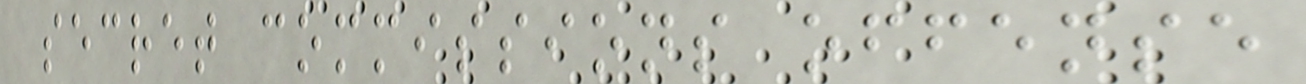secret commissions offense
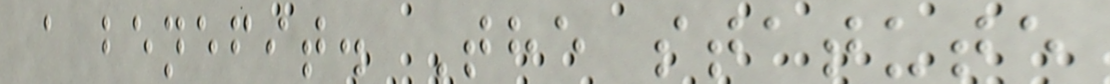a benefit. The statute
